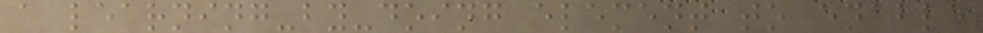a learning-by-doing element to enable
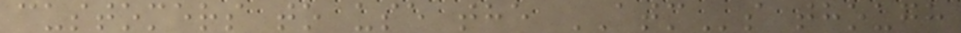customers to use the ATMs though
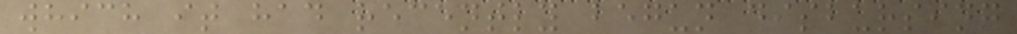which it had recently begun disbursing
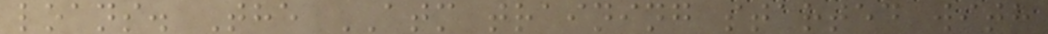loans. The ATM training started with
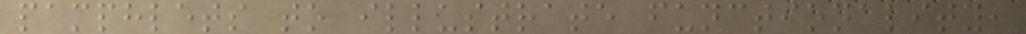pamphlets to illustrate functionality,
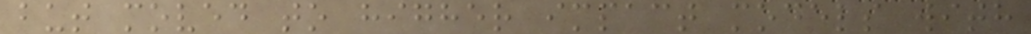but moved to higher impact models with
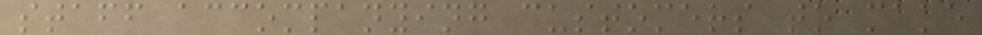staff accompanying customers to make
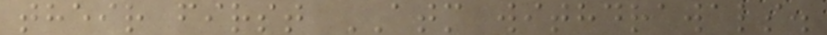their first ATM withdrawals.
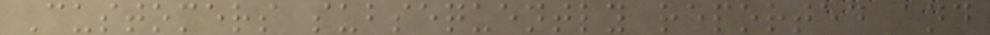Customers subsequently reported and
